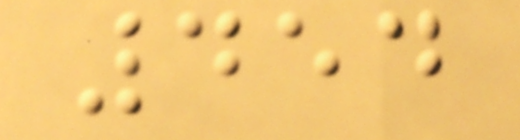454
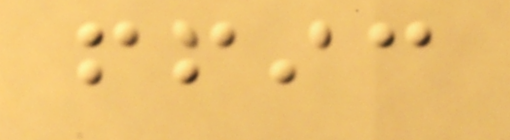ffic
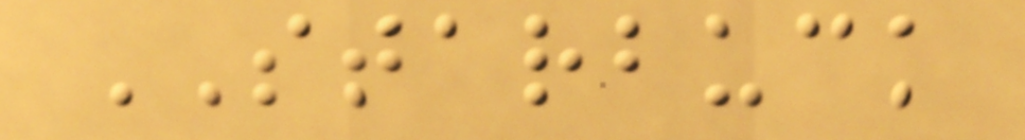STARBUCK
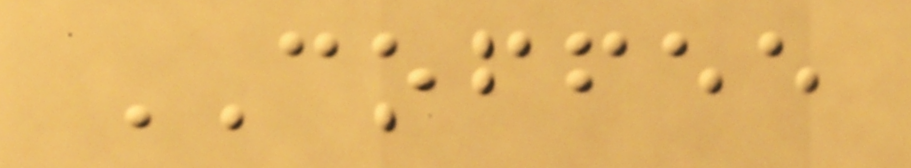COFFEE
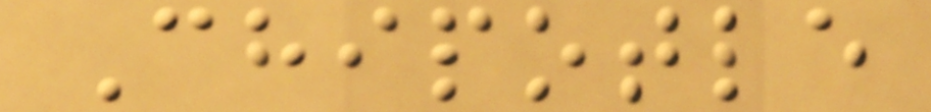Chipotle
